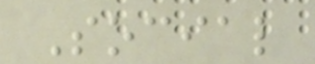Social
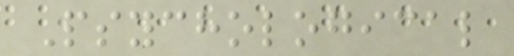Psychological
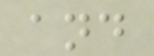and
